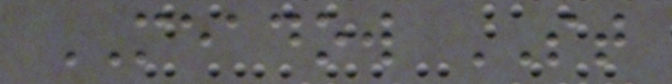MEADOW ST
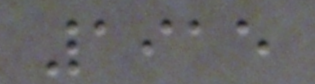1915
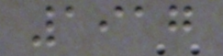1917
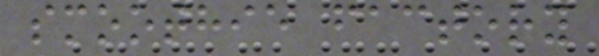smoothie factory
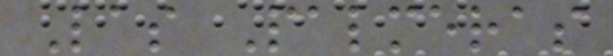Las Palmeras
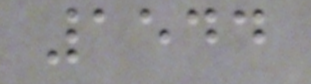1544
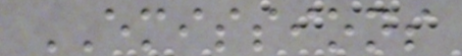EMISSIONS
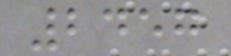2457
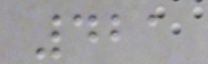421
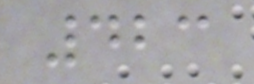423
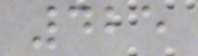425
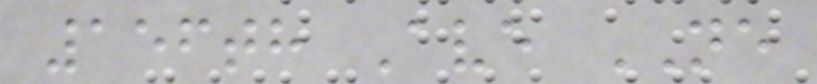156th Ave NE
